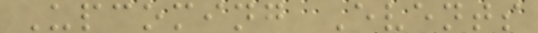Upcoming Events
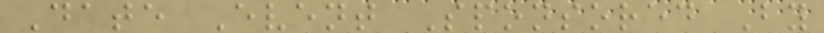Date Event Sponsored By
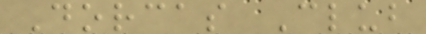Dorcas Club
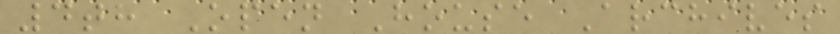4th Open House Archives
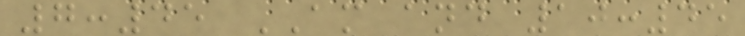7:45 AM and 10:45
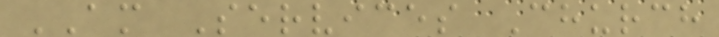AM Services Church
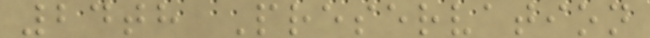24th Preservation
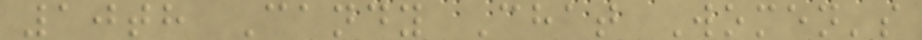10th Candy Chat Women's
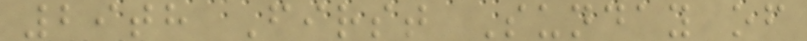29th First Sunday of
